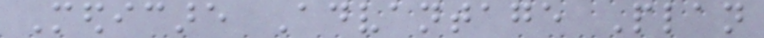Medicare Advantage Plan
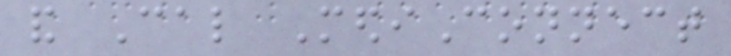and Cal MediConnect
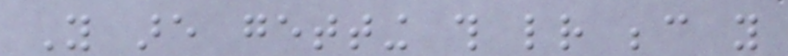You are getting this letter because you
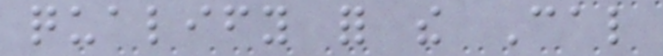qualify for the Cal
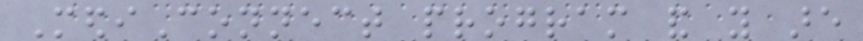MediConnect program and you are
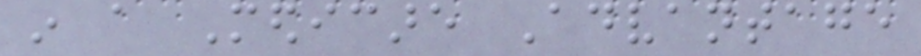in a Medicare Advantage
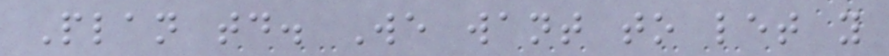Plan today. We want to let you
